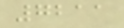7211
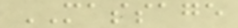MASSAGE
